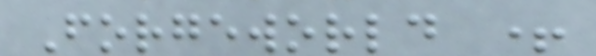Forgeworld +
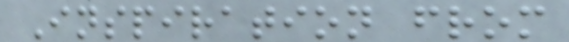Inspiration from
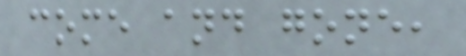come and gone,
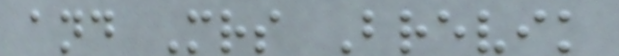and Mrs Brevik
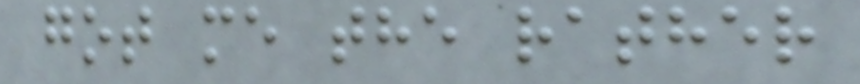got me the rather
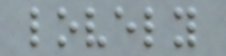lovely
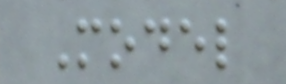Model
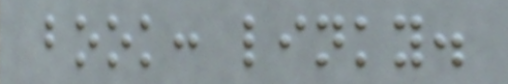book: linky.
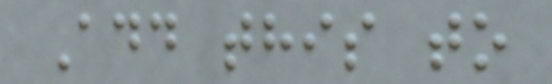Add this to
